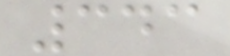343
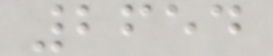2654
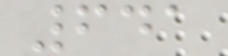641
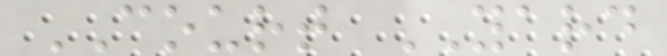COURT YARD
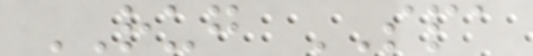RUG SPA
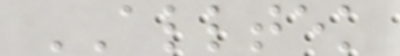ALLTEK
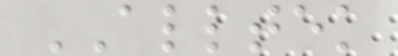ALLTEK
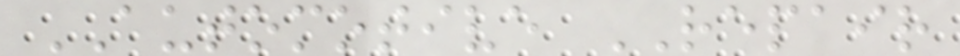AUTOMOTIVE REPAIR
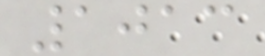1013
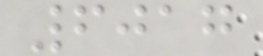6017
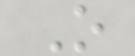O
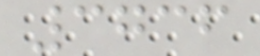3736
